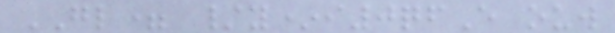GL= /y*i0qfE ouw
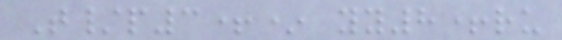T/p3+* yy8+ru
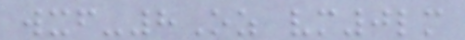wxf-8Oz vm0lm
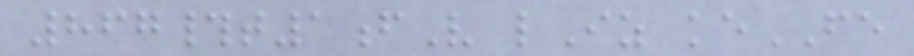867#t1fV lIz keFE
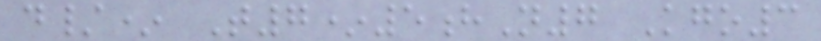d/* T7*5hN7 Kgo3
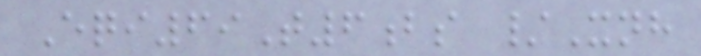Eqi69T6bs /Xnh
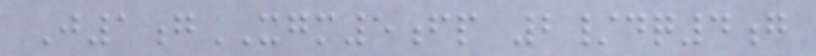J1gXGM5fp 2/dq4g
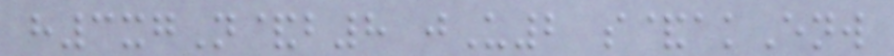h3xgN&b8 jU2 s&akEnw
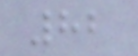82
